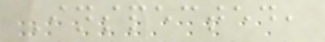Inspected,
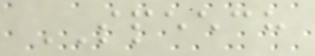SPEECH
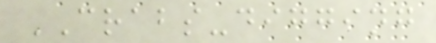CRABS-digging
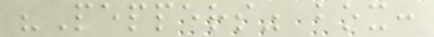"Peppers" box:
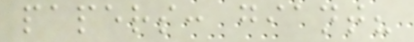papers: giant?
